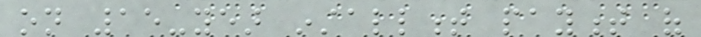on 15-year installment payment of
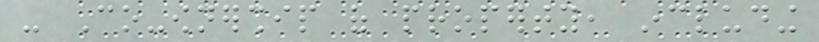- Co-ownership of property, including
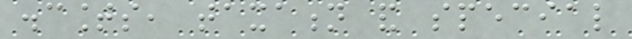discounts, taxation and special
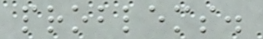problems.
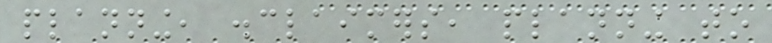planning, disclaimers, planning to
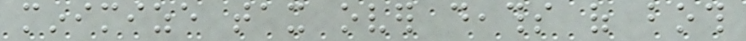minimize tax over deaths of both
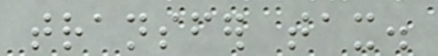transfer tax.
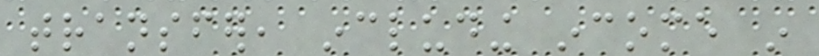transfer, including income in
